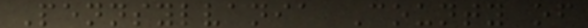Pennsylvania County of
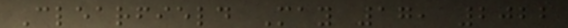Clearfield May 17, 2022
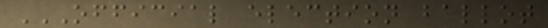OFFICIAL ELECTION BALLOT
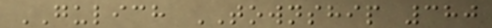GULICH TOWNSHIP 380
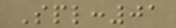Spl:01
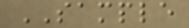SAMPLE
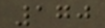170
